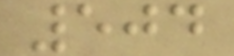504
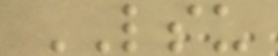LSU
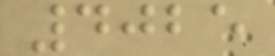4025
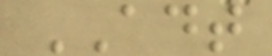ADT
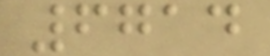6714
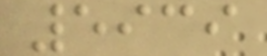5939
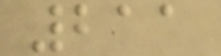211
